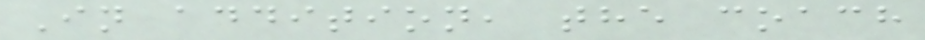In addition, the coach
